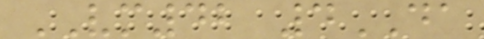VM42 4DA
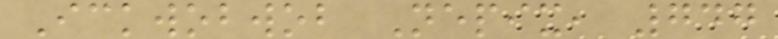Ickwobwob Nepix, 747
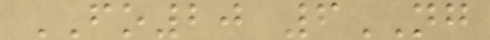FO20 6NG
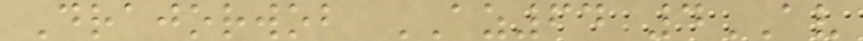Drajorwob AZ64 4AV
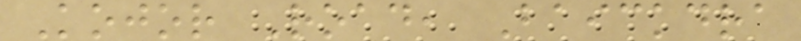Kojor Road, Baickdra
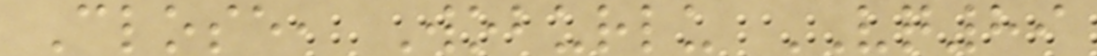Close, Woburlu VQ89
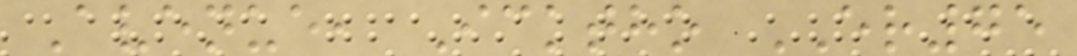Avenue, Icktho ER75
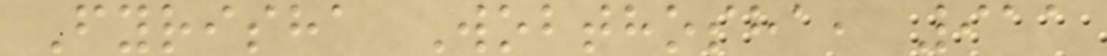Fyrisha Wobthosha, 911
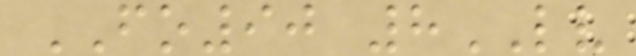FO90 8LV
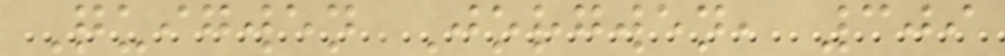Quigwen Jorgwen, 309
